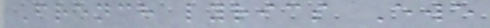French lyrics Ewe
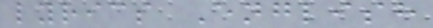lyrics English
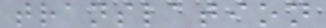translation
